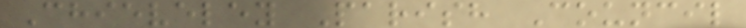Chieveley Parish Council
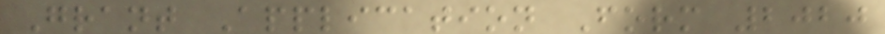Grant Application Form 2020
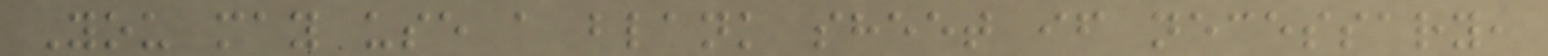You may use a blank sheet if necessary,
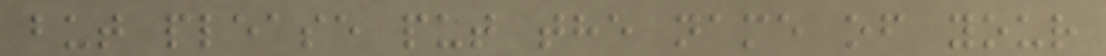but please put the name of your
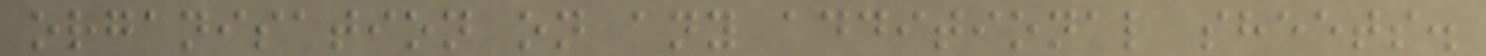organisation on any additional sheets.
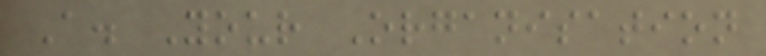A. Your Organisation
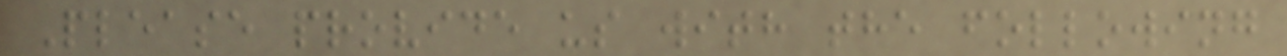Please provide us with the following
